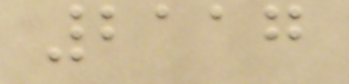2117
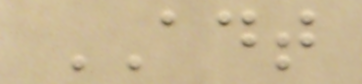ADT
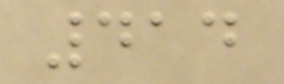414
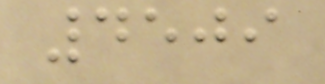4509
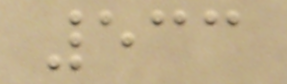533
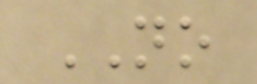NO
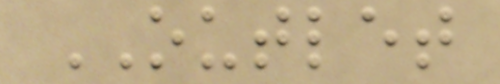OUTLET
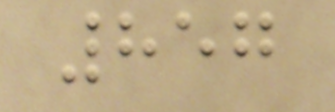857
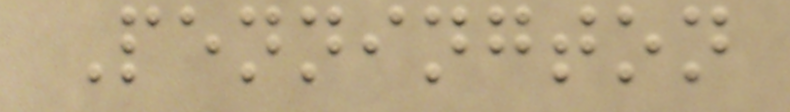Pennington
